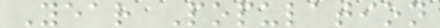Year Population
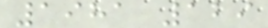1981 129
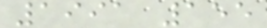1991 155
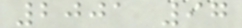2001 97
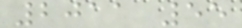2011 55
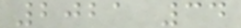2021 34
